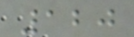120
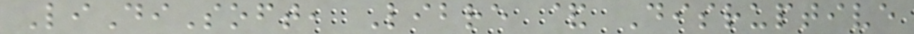LiDiSoft, Libre & Disruptive
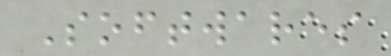Softwares
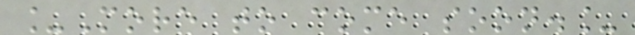_More to come soon._
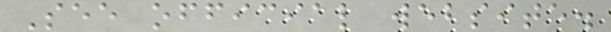See official website.
